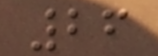26
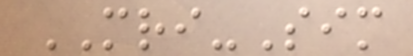MRI-Sim
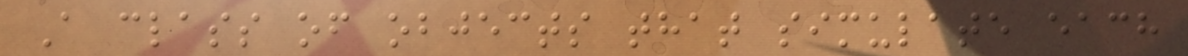A class of objects that simulate each
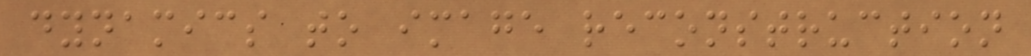dynamics to image reconstruction
